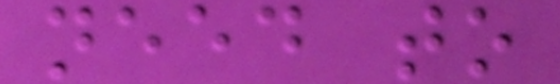need to
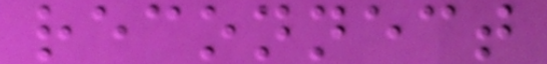reconnect
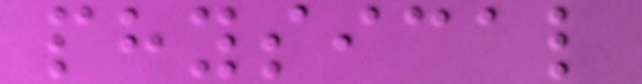physical
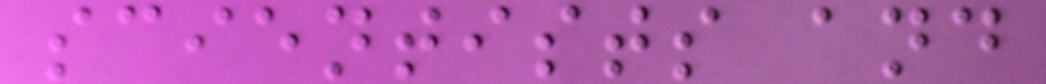scientists and
